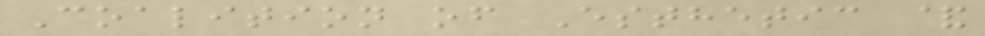Coalition of Esthetic &
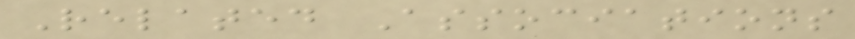Related Associations
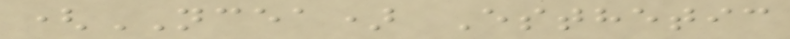(NCEA) Esthetic
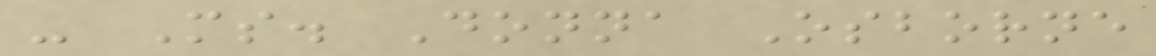- Ms. Donna Osborne
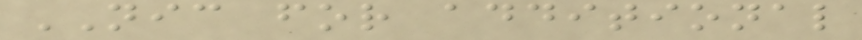NIC for additional
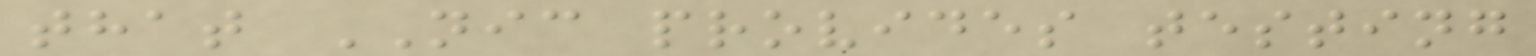that NIC provides testing
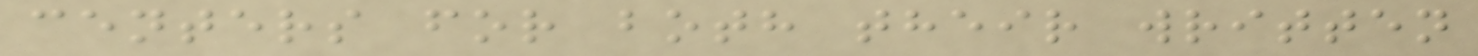centers for both their written
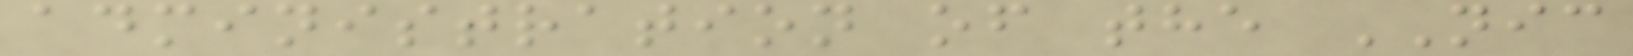administration of the NIC
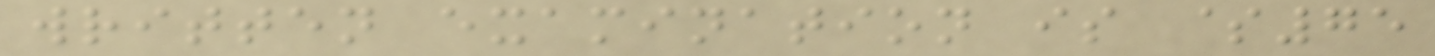written examination is $75
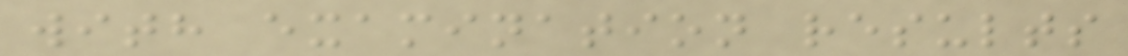with examination results
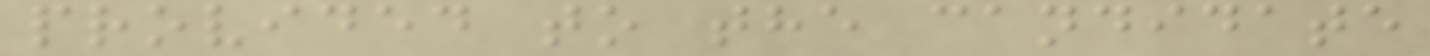provided to the candidate
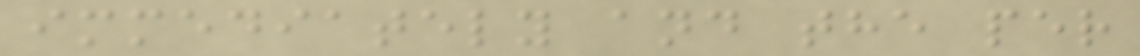immediately and the per
